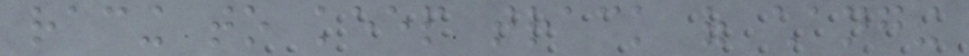racing to keep track of changing
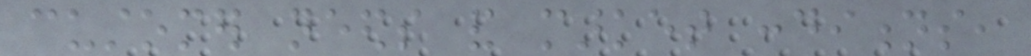customer needs and market conditions,
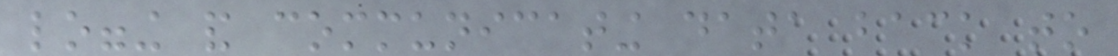logging and communicating data back to
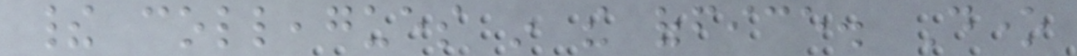their colleagues in the office. Done
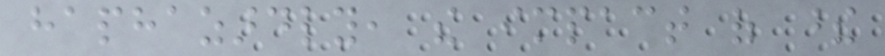haphazardly, the impact of these
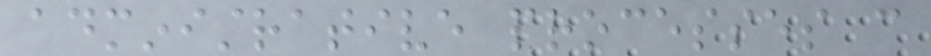administrative processes can
